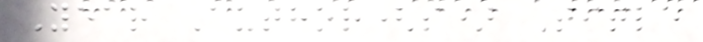Year Author(s) Title
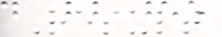Result
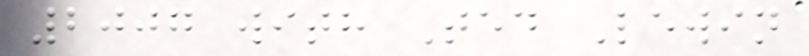2007 with Ted Lewin
